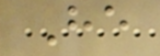He
